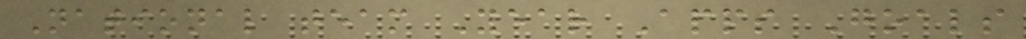National team Year Apps Goals
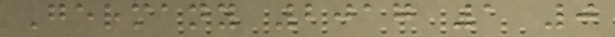Germany 2017 1 0
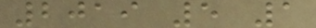2019 5 1
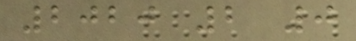2020 2 0
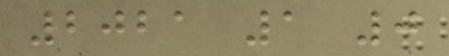2021 1 0
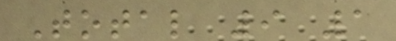Total 9 1
